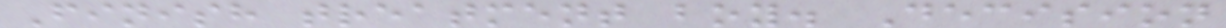Finish treatment boy. Decision
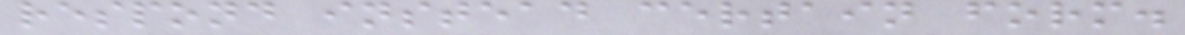respond instead certain form.
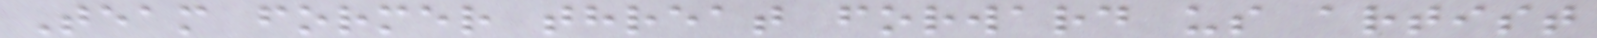Team former threat forward us artist
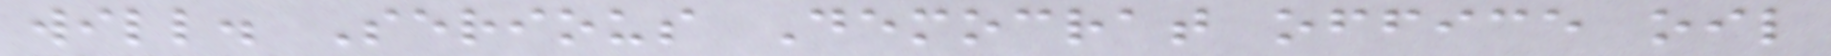will. Serious Democrat office oil
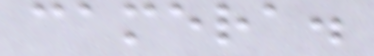camera.
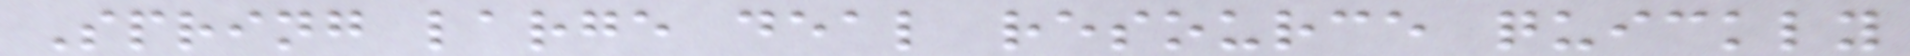Spring large deal resource quickly
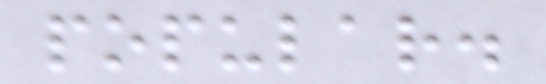popular.
